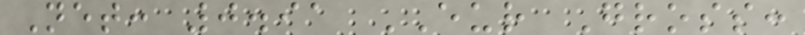Net: 0.91 EUR Gross:
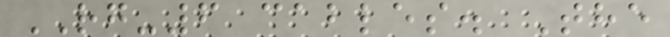RG-6 cables. The
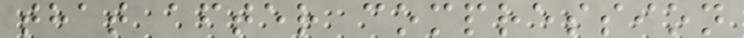that after compression
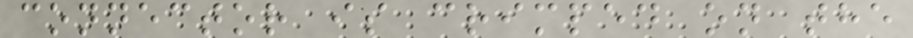connector is crimped on the
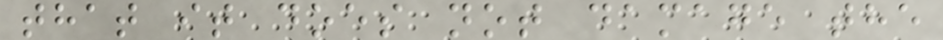that it does not damage the
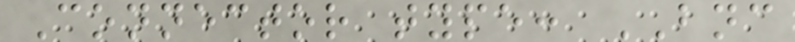Connector type: BNC
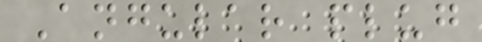Angular plug
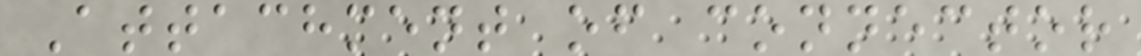Attachment of connector
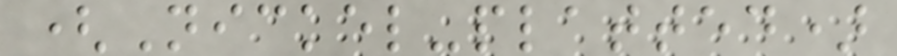(Nickel-platted)
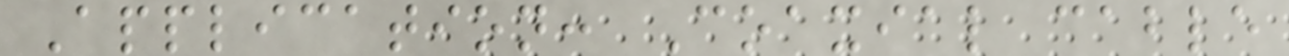Application: Coaxial cable
